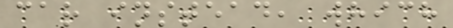car instead, which
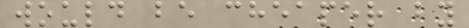would be cheaper by
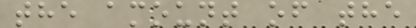the amount of the
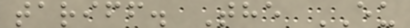tariff. The EU
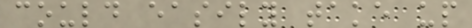could easily take up
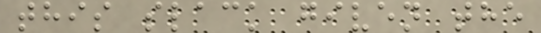this slack given the
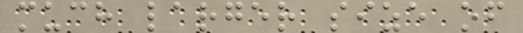much larger size of
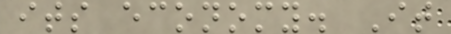its economy. It
